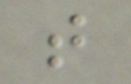t
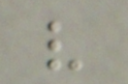v
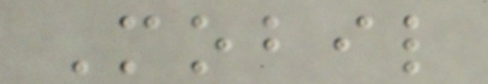Mobil
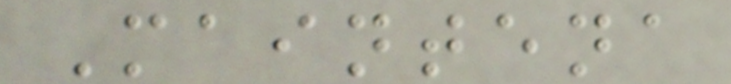Maintena
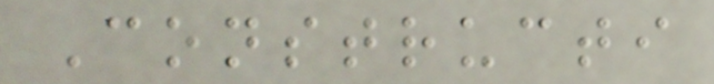Constructi
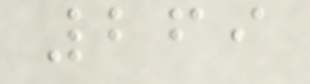269
